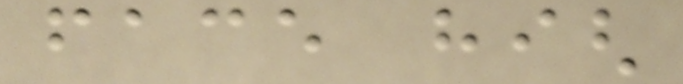face high
